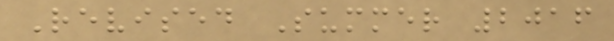Revised Summer 2016
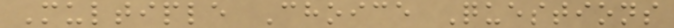Multiple Choice Questions
